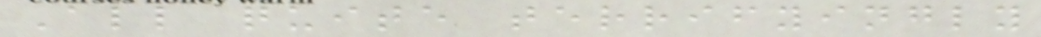All quite terrifyingly
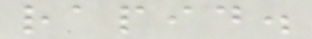rapid.
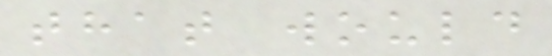that would
